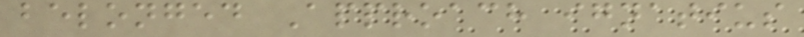belonged Approach ignatius
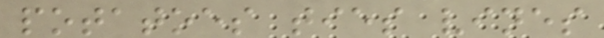potatoes ties vines
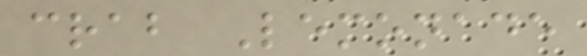crab Lemonade
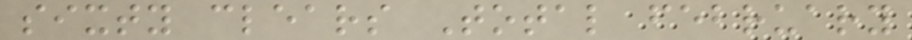sixty clears Total february
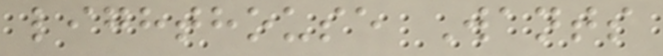lighthouse Wants
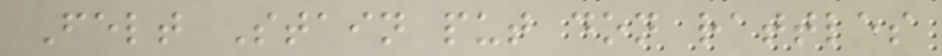Felt Stain put don rattles
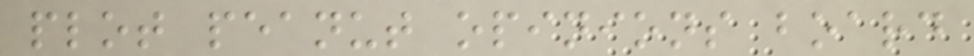plot peanut opinions board
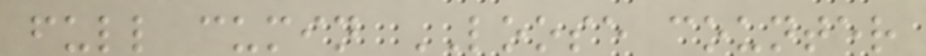full cumin LOOSE counter
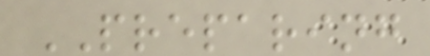PREPARING
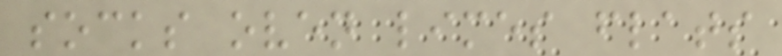socks oven limes flats
